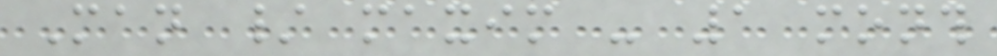Man / maxim - 1 month
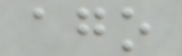ago
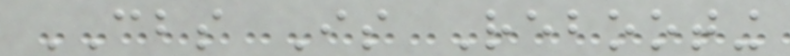CBS Is Rebooting
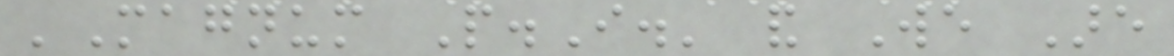'Magnum P.I.' and We Are
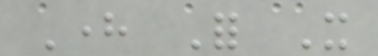Here For It
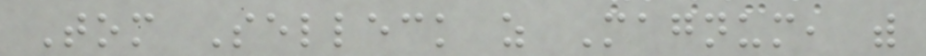Tom Selleck as Magnum, with
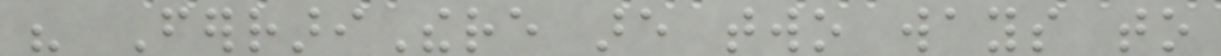his FerrariThere are two ways to
